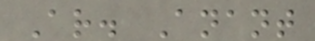Ar. Anant
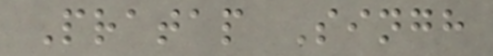Pratap Singh
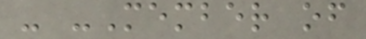- -Member of
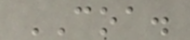COA.
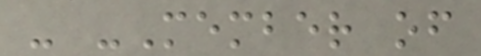- -Member of
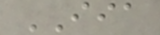IIA
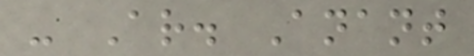- Ar. Anant
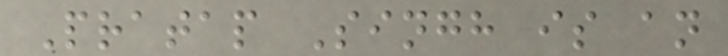Pratap Singh is an
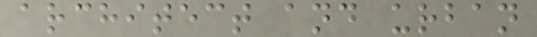architect and urban
